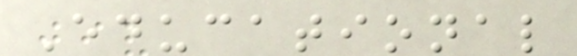Educational
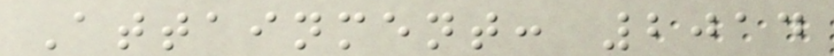Attainment: 2014
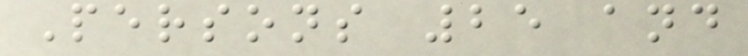Persons 25 and
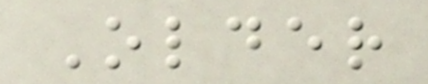Older
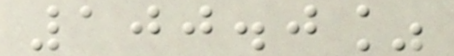100.0%
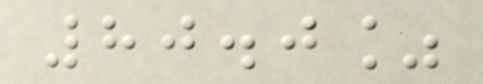80.0%
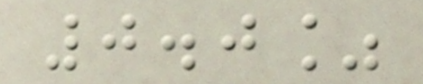0.0%
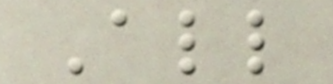All
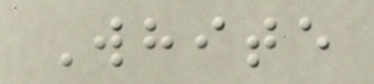White
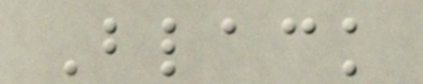Black
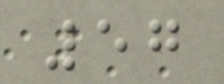57
